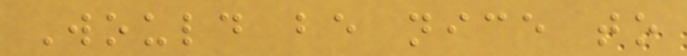Would be nice to
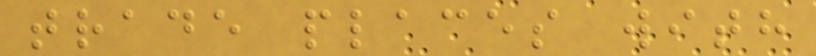trade places with
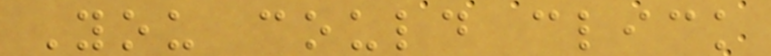You could click
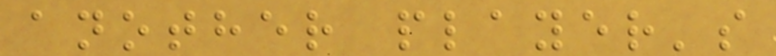another player's
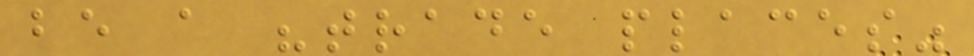be a "trade places"
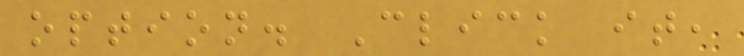option. Click it,
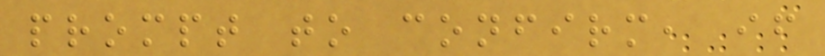prompt to confirm, if
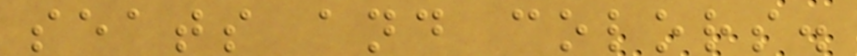seats and colors.
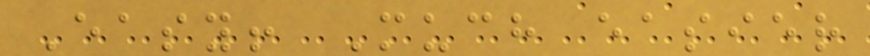Easy! Much easier
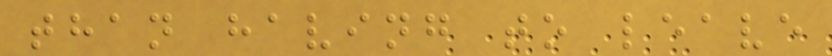than having to leave
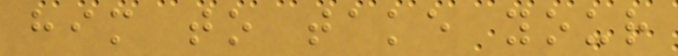him to take your
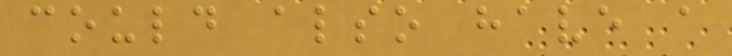could also have a
